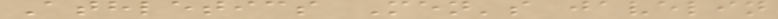Athletics Men's javelin
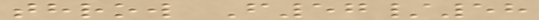throw F57/58
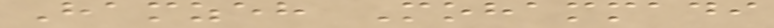Hamzeh Mohammadi
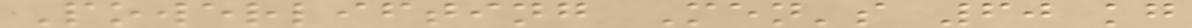Powerlifting Men's 60 kg
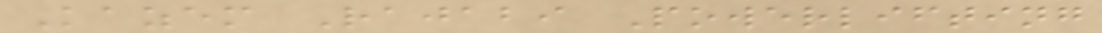Kazem Rajabi Powerlifting
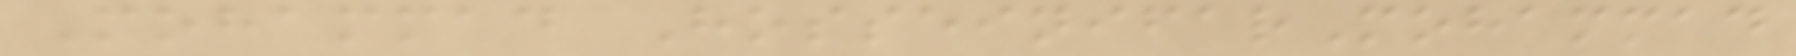Mohammad HosseinifarMohammad
